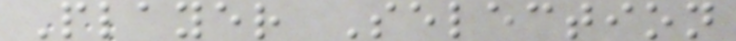Player Selection
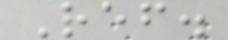Ref.
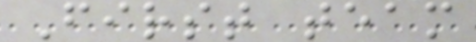First team
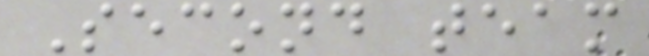Second team
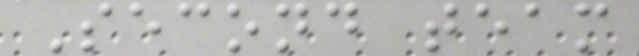Second team
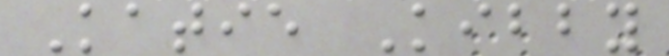Katie Kibby
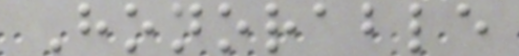Honorable
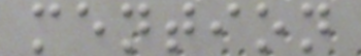mention
